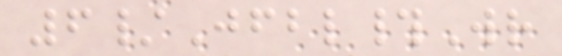6/Jfbl#Wr
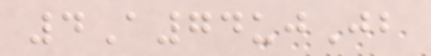4A74ujJb
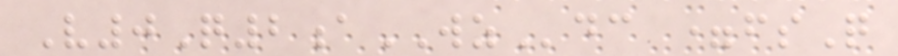V0Q2aWZdc =fsQ
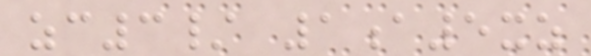zc3/ 1a5xz
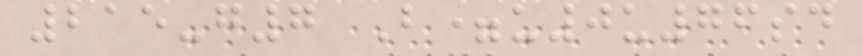215-g7 B=u0u76sd
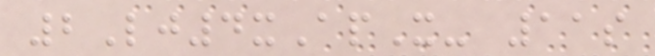2Lj4xApX- 11s
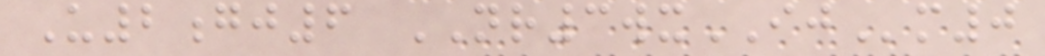U2gj6 NR3wxIJm0
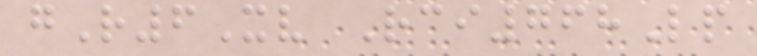gR6Xv Rci768Lp
